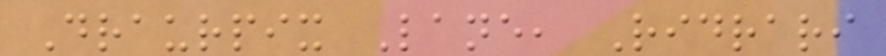Draurpix Lane, Ridrari
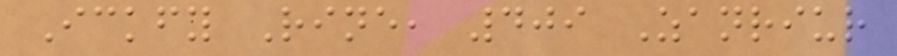Ickfy Rine, 409 Zanriur
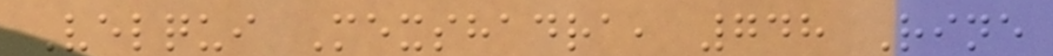Velqui Mexshadra, 748 Rine
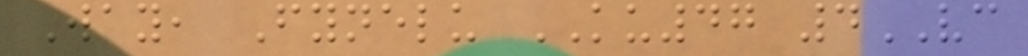Way, Fynelu KU47 4VC
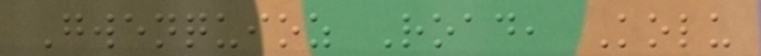Gwenquioz Road, Kolu
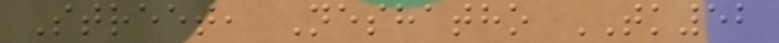Street, Neshatho TK52
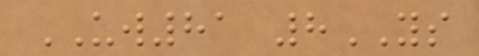UW81 8YS
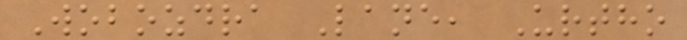Wobozdra Lane, Urtho
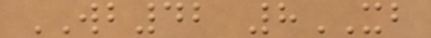WB42 8XB
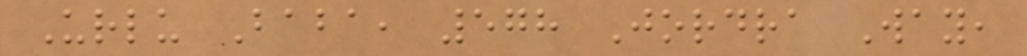Urlu Baba, 578 Jordra Way,
